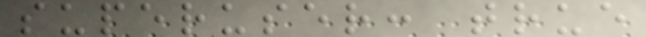superuser: true
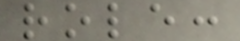role:
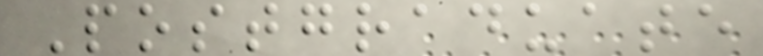Postgraduate
